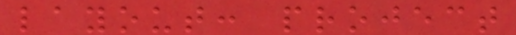layout: project
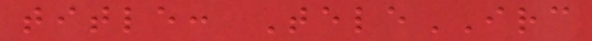title: TeleIRC
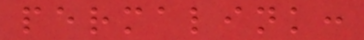permalink:
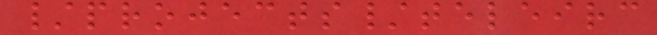/projects/teleirc
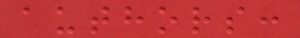authors:
